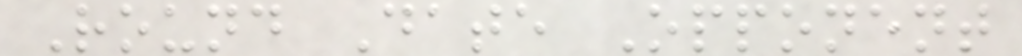Round Date Opponent
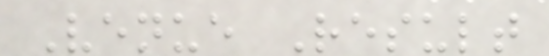Venue Result
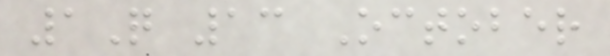1Q 13 October
